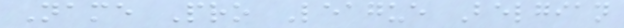Name Pro League Belgian
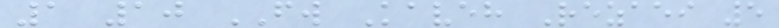1 10 FW Kaveh Rezaei 5
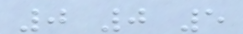0 0 5
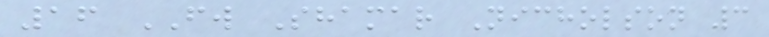16 FW Shamar Nicholson 3
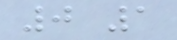0 1
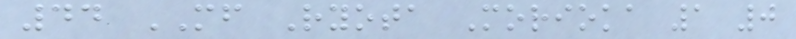44 MF Ryota Morioka 1 0
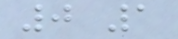0 1
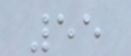55
